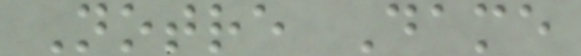Notre Dame
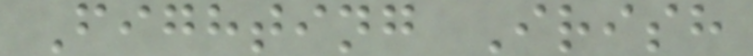Fighting Irish
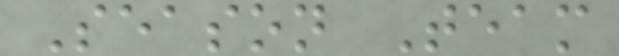Season Team
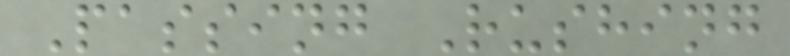Passing Rushing
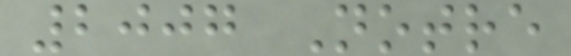2007 Notre
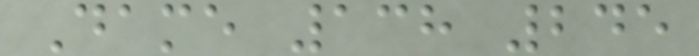Dame 138 245
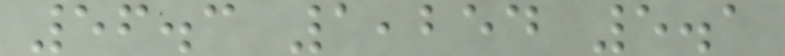56.3 1,254 5.1
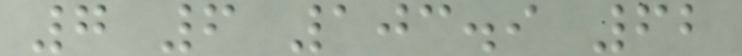7 6 103.9 62
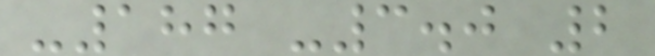-187 -3.0 2
